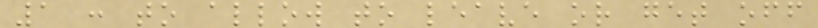1 : to allow to leave or get off
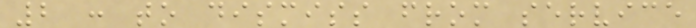2 : to dismiss from service
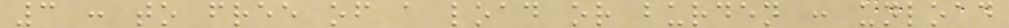3 : to free of a load or burden : unload
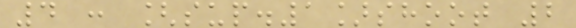4 : [sup.1]shoot 2
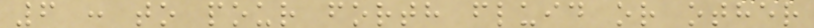6 : to pour forth fluid or other
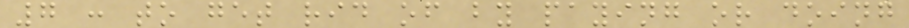7 : to get rid of by paying or doing
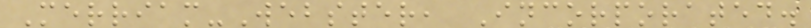Merriam-Webster, Incorporated.
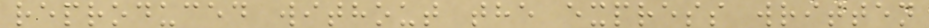reproduced without the express written
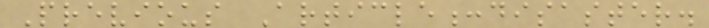Previous Article:disaster.
